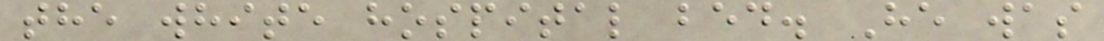the white hospital bed. He was
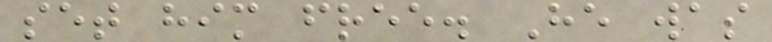set him free. He was
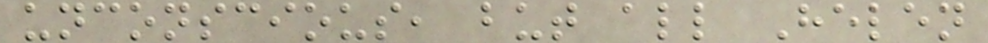unconscious, but all Helen
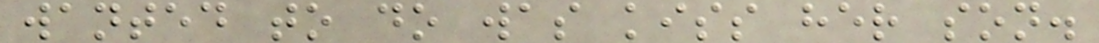wanted to do was kiss her son.
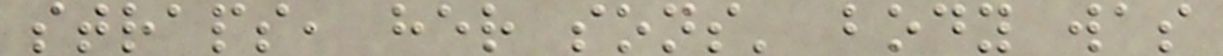straps, her sons' body was
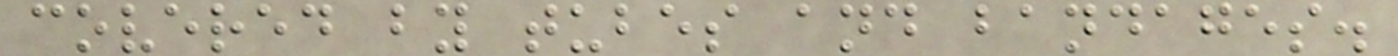covered by tubes and bandages.
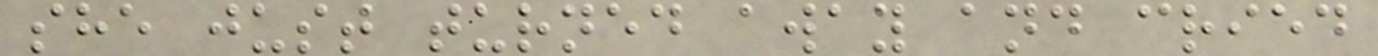she just turned away and cried
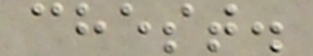chest.
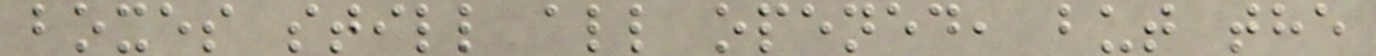boxes still all opened, but the
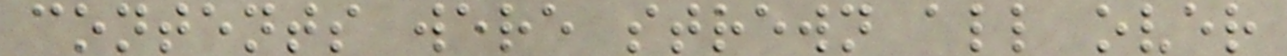contents were strewn all over
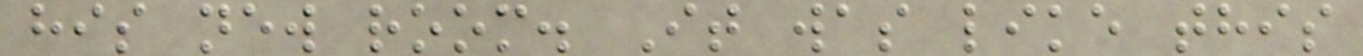his new room. It was like this
